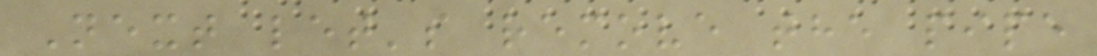Next let's remove the pipe
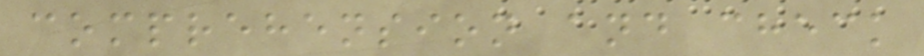comprehension and check
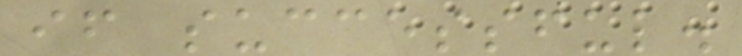if successful.
